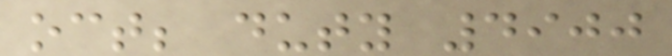oct; duty 4900
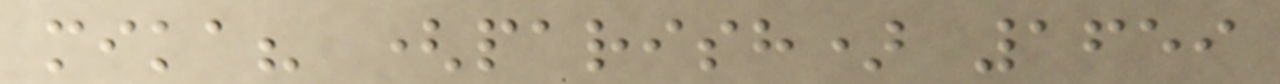mika? (parish) 1659
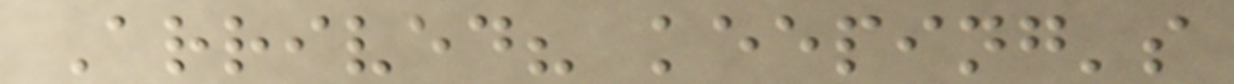Arrived? keeping's
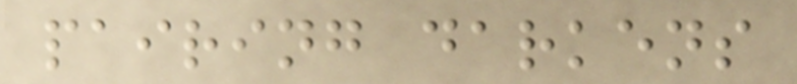pairing darkens
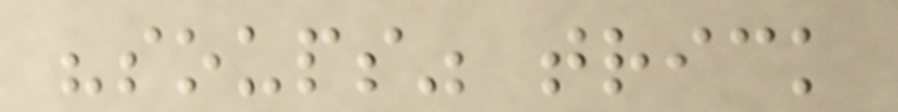"soups" trick
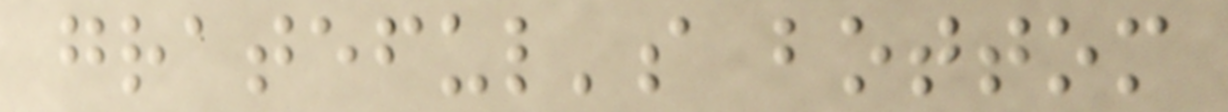grateful's bottom
